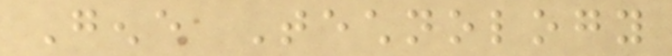Gene Technology
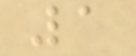1
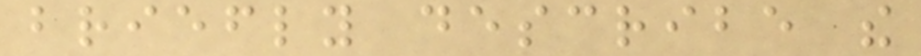briefly describe the
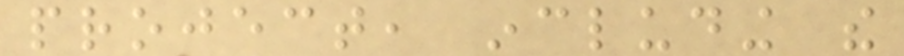project, including the
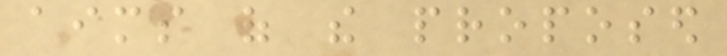aims of the proposed
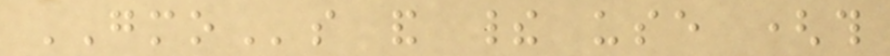GMOs and their use (this
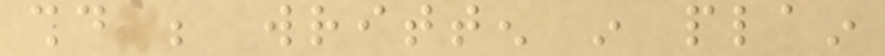should be written in plain
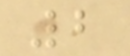2
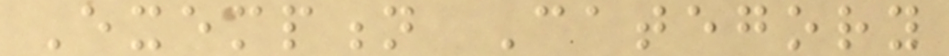Exemption Category
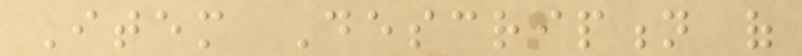Item Description of
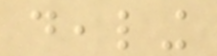dealing
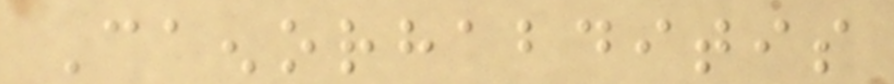Caenorhabditis
